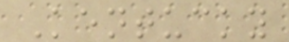Kentucky
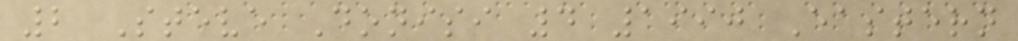2 Steve Donisi 4 1990 Eastern
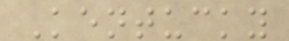Kentucky
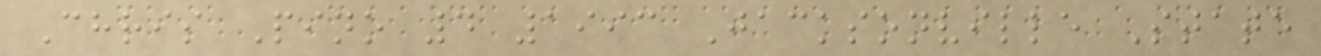Chris Pino 4 1993 Jacksonville State
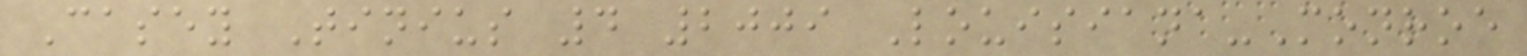Casey Tinius 4 2009 Louisiana-Monroe
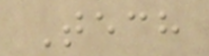Tech
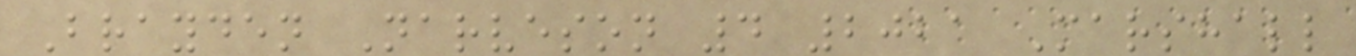Brayden Narveson 4 2021 Marshall
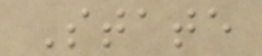State
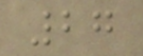27
